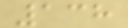138
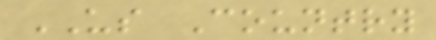US Country
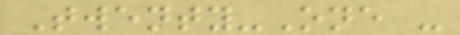Twenty-One -
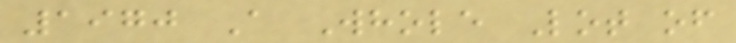1970 A Whole Lot of
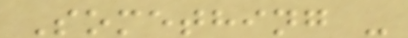Something -
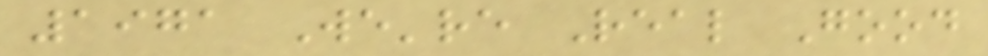1971 We're Real Good
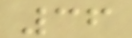36
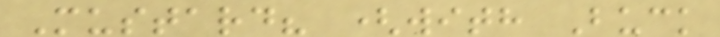Mustard? (with Buck
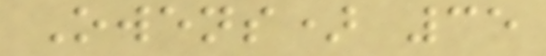Owens) 35
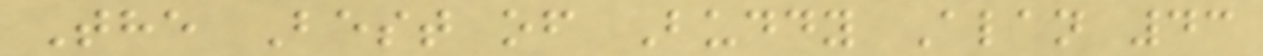The Best of Buddy Alan 43
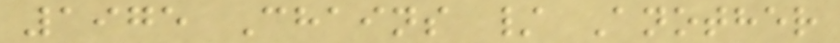1975 Chains / Another
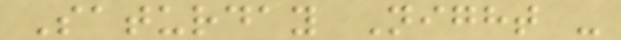Saturday Night -
